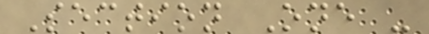Section One -
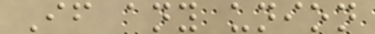If any union
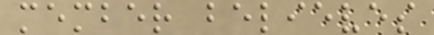member believes
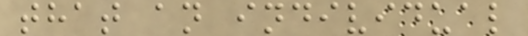that an individual
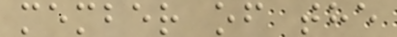member of the
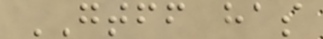GTFF has
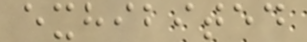exhibited
